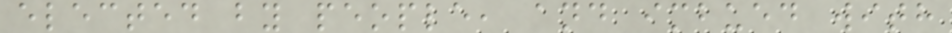elected by people, and imbued with
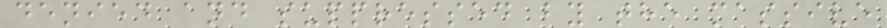denied and suppressed by the massive
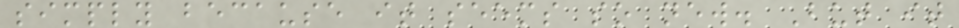simply because it seems so new. But it
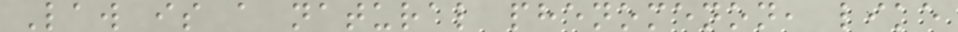Law is a natural phenomenon, like
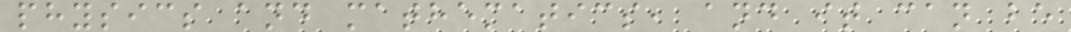physics and mathematics, and it can be
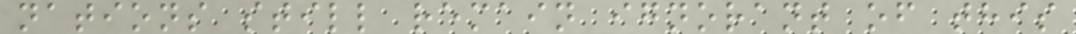nations still remain ignorant of this
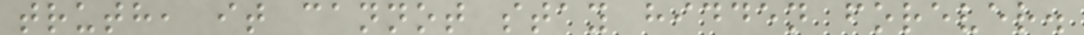truth, it cannot stay hidden forever.
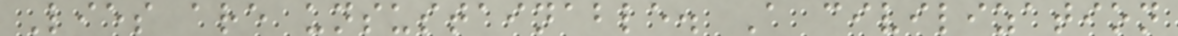Lies are unsustainable. A civilization
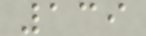139
